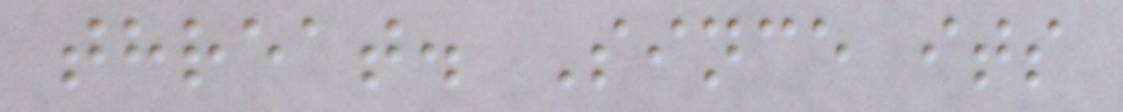threat. Since its
